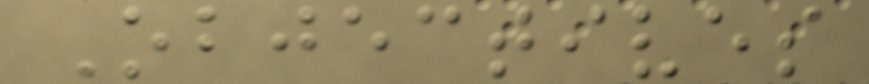Objectives
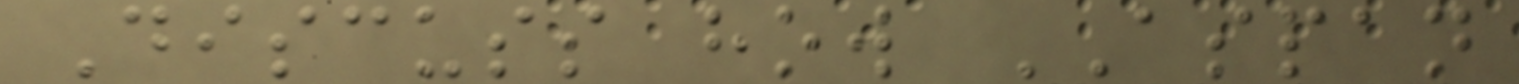Discuss how ASPAN
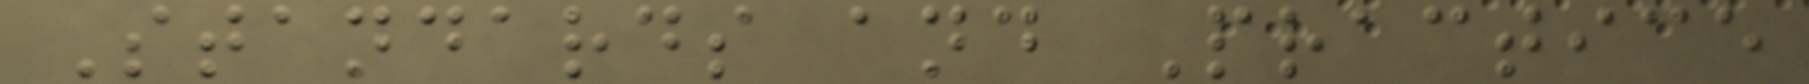Standards and Practice
